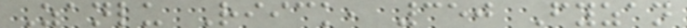Zanlu Riick, 350 Fyzan
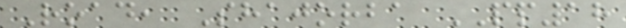Road, Shajorba PP18
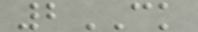2CK
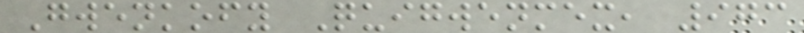Gwenkofy Quigwenmex, 973
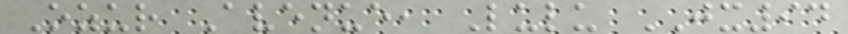Ozur Avenue, Lulu JX94
